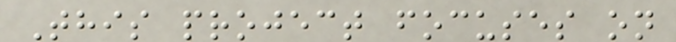This project focuses on
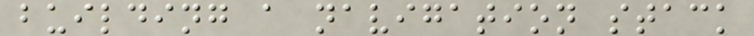building a navigation stack
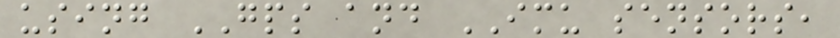using GPS and IMU sensors,
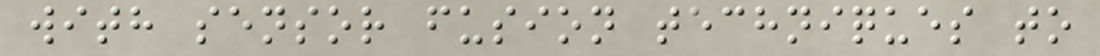with sensor fusion techniques to
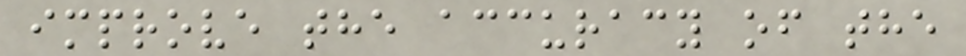improve the accuracy of the
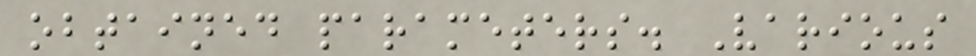obtained parameters. Various
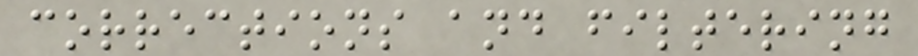corrections and filtering
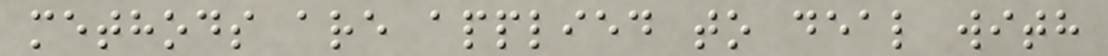methods are applied to deal with
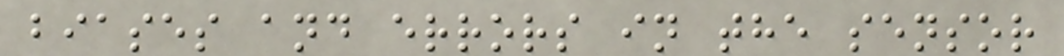biases and errors in the sensor
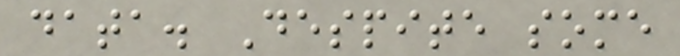data. Despite some
